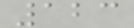123
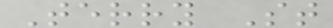Terry St
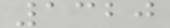1320
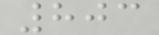803
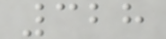328
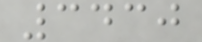3430
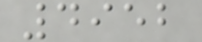4952
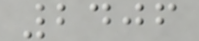2406
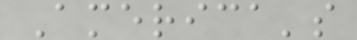America's
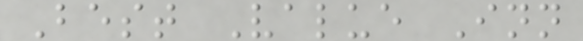Best Value Inn
